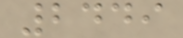2449
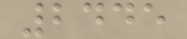2445
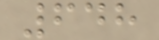648
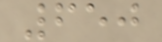650
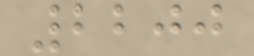2200
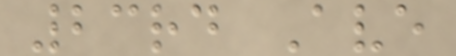23rd Ave
